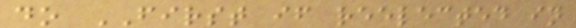do FIRST if reelected in
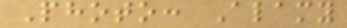Photo: Alamy
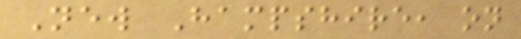New Hampshire, on
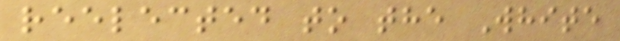reelected to the White
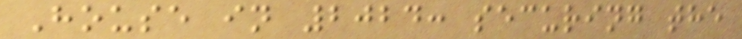House in 2024: securing the
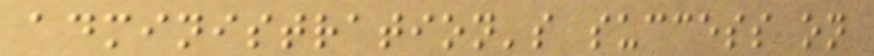administration's success on
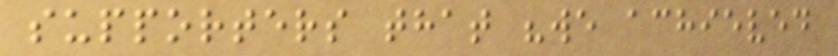supporters that "we achieved
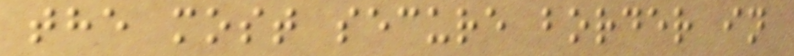the most secure border in
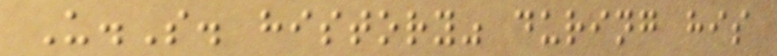U.S. history" during his
